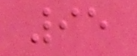95
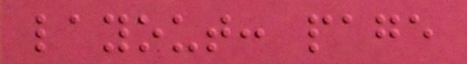layout: page
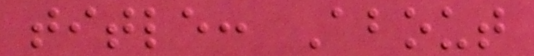title: About
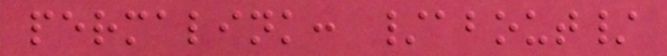permalink: /about/
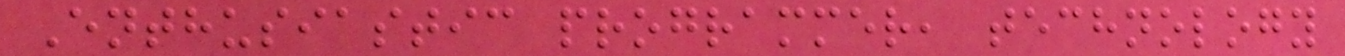Enthusiastic programmer, technology
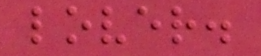lover.
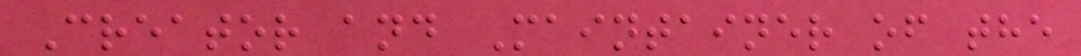Creator and Maintainer of the
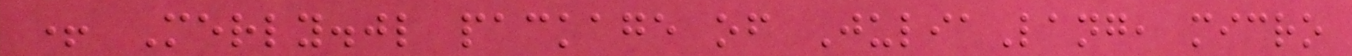+ Merly.jl package of JuliaLang, micro
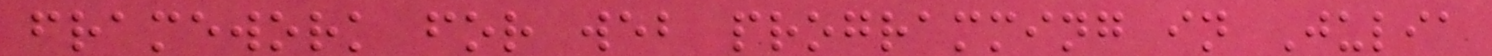framework for web programming in Julia
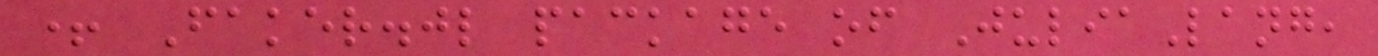+ Faker.jl package of JuliaLang,
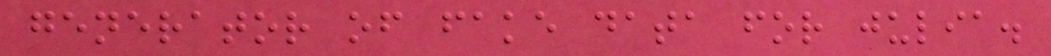generator of fake data for julia.
